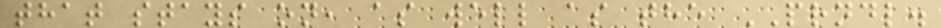that stays on, as well as the PRNDL.
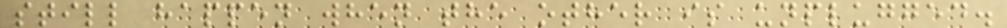still happen when the other is unplugged.
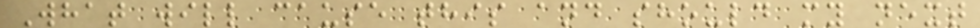What will cause this and should my next
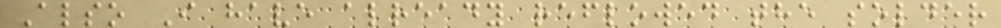Also I have already reflowed the solder
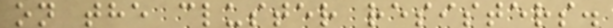on the cluster resisters.
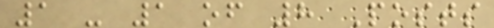1 - 1 of 8 Posts
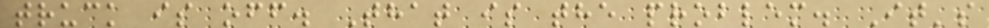truck is off. That is the problem. It's
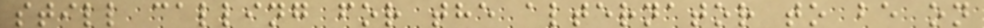still calling for the alternator to be on
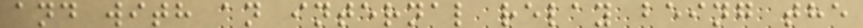and with an internal relay being the
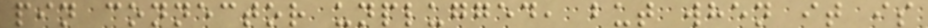pin connector unplugged, but when it is
